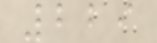229
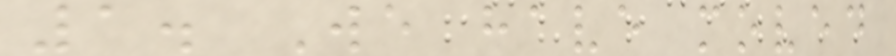1. We have moved
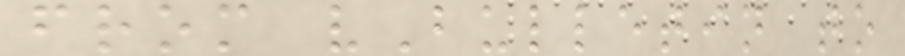from vBulletin to
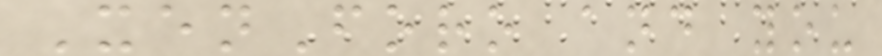XenForo and you
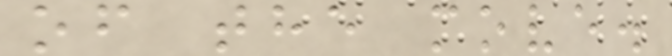of the move.
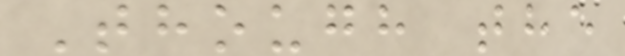Though the
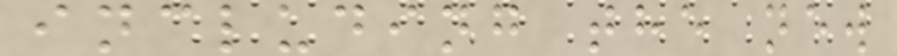including the new
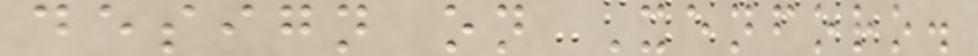design on Xenforo.
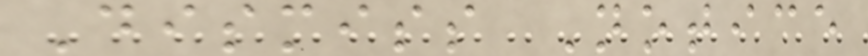Dismiss Notice
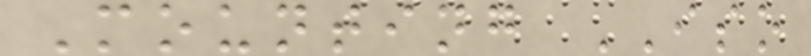Mounting ISO
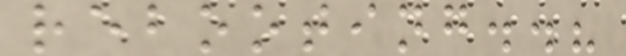rebooting..?
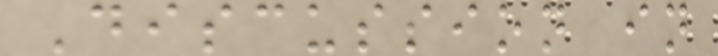Discussion in
